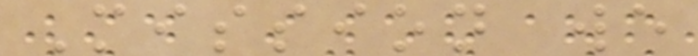Mission we
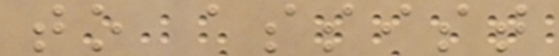to assist
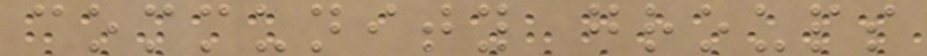community groups
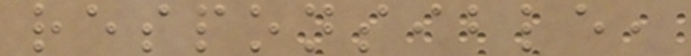responsible,
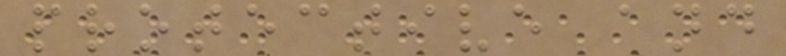protective and
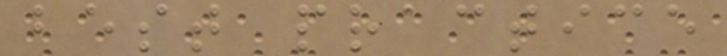best practice
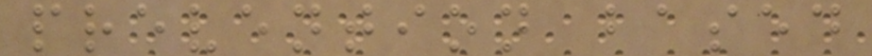prevention based
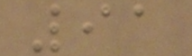91
